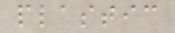plastic
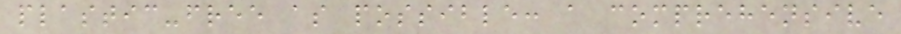plastic-free as possible: a comprehensive
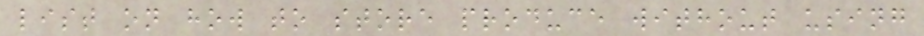list on how to store produce without using
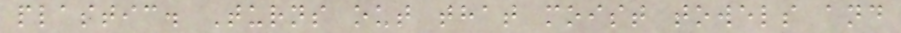plastic. Turns out that moist towels and
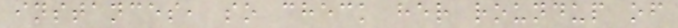instances, so check her roundup of
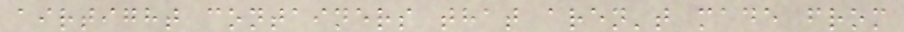airtight containers that aren't made from
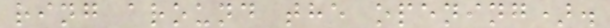ring around the opening).
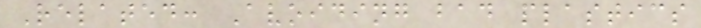Related: Avoiding bad plastics
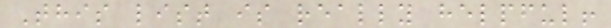This list is really helpful!
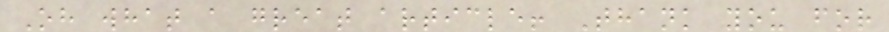Oh what a great article! Thank you for
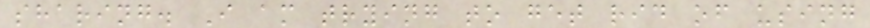sharing. I am trying to get rid of using
